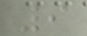9
